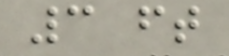3 ft
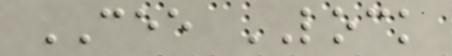CEE LOCK
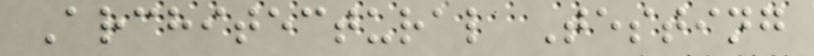Architectural Testing
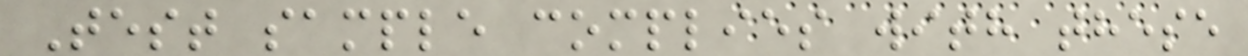Test sample complies with these
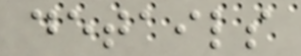details
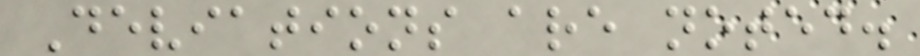Deviations are noted.
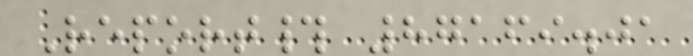Report# 87169.01
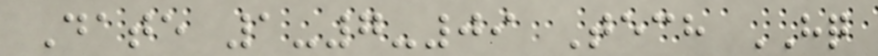Date 1-7-09 Tech HQ
